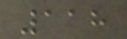118
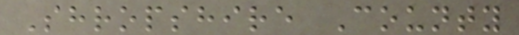Shropshire County
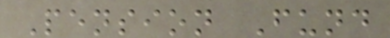Pension Fund
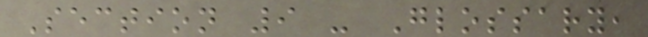Section 9 - Glossary,
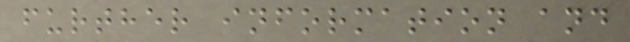further information and
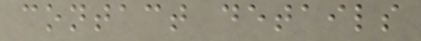contact details
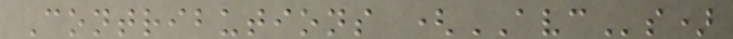Contributions (AVCs)
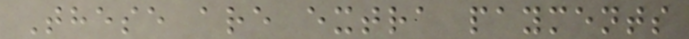These are extra payments
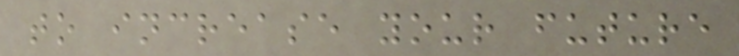to increase your future
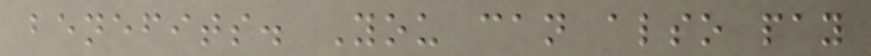benefits. You can also pay
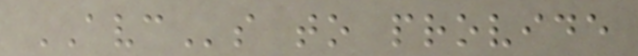AVCs to provide
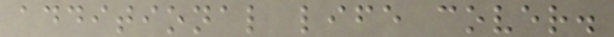additional life cover.
